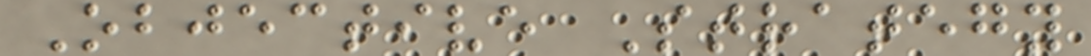Objective Strategy
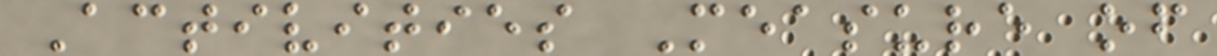Activities Measure of
